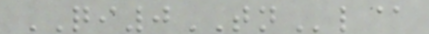QI0TNl@
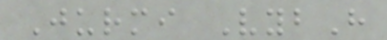Jurmi VybH
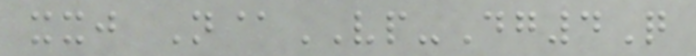xxj N@VP-Dg4Q
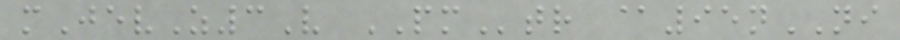mJevZ3V PMtr @95nNI
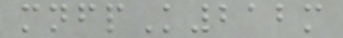mnfpK212m
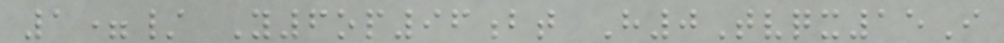1=/ Y6op96bt H0Tvqx15I
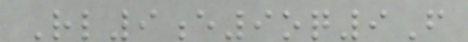Rl9e9oq9F
